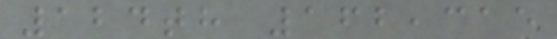124th 162,315
